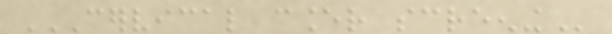CERVICAL CANCER SCREENING
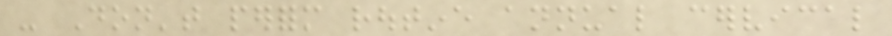- Don't perform routine annual cervical
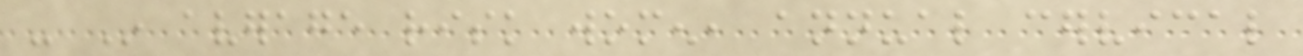- In average risk women, annual cervical
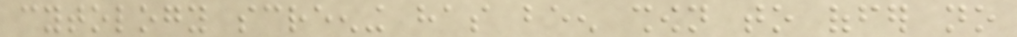cytology screening has been shown to offer no
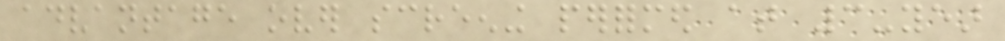advantage over screening performed at 3-year
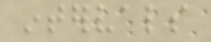intervals
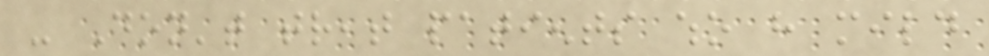- Don't treat patients who have mild
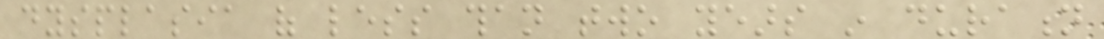dysplasia of less than two years in duration
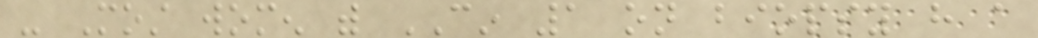- Most women with CIN 1 on biopsy have a
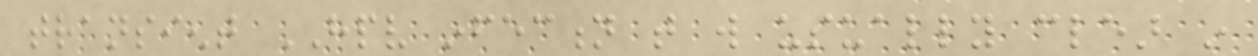transient HPV infection that will usually clear in
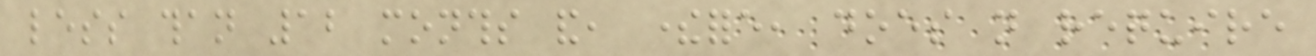less than 12 months and, therefore, does not require
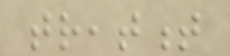treatment
